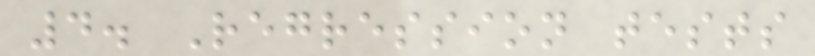4. Regression tests
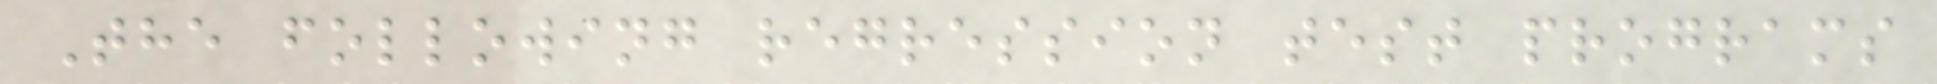The following regression test programs
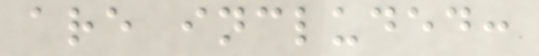are included:
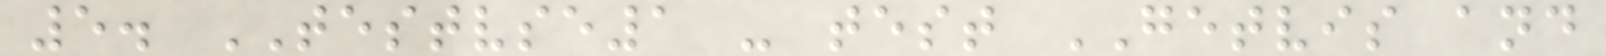5. TESTVSE1 - test GETVIS and
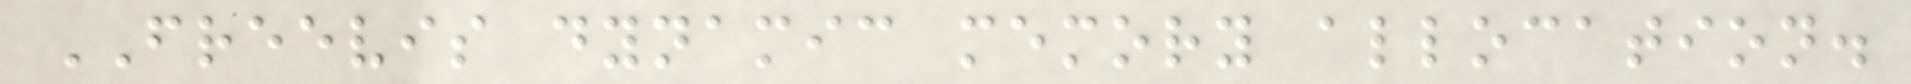FREEVIS dynamic memory allocation.
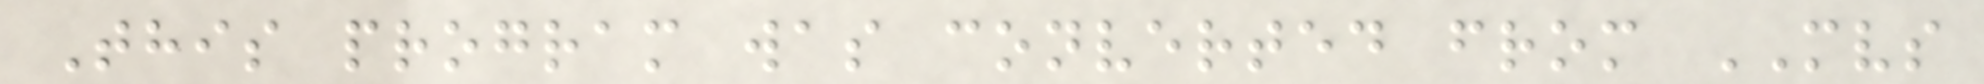This program was converted from MVS
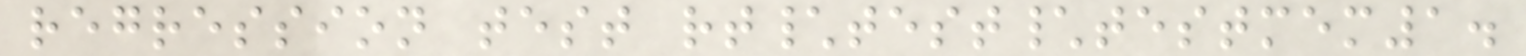regression test rt\test\testmem1.
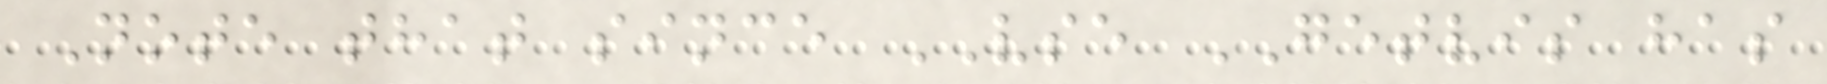Note that since VSE GETVIS has
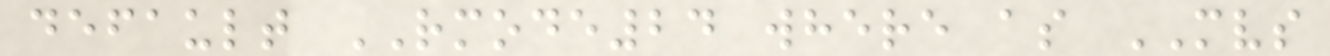default RMODE24 where as MVS
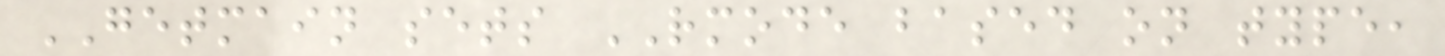GETMAIN sets RMODE based on type,
